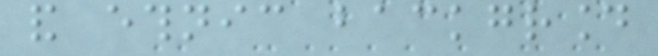and ethnic background
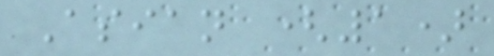Asian (1)
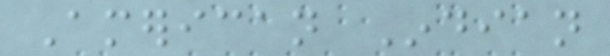American Indian
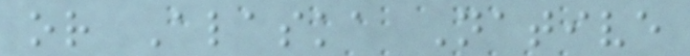or Alaska Native
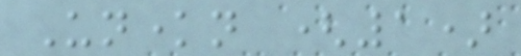Unknown (1)
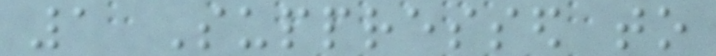1 Suppressed to
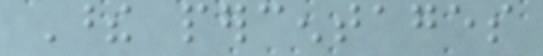These percentages
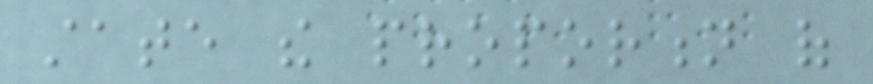state the proportion of
